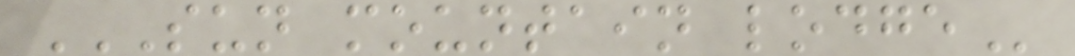SUN MOUNTAIN LODGE
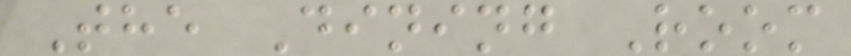The Dining Room
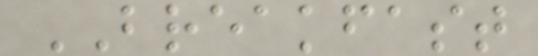BREAKFAST
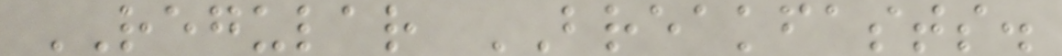REGULAR BREAKFASTS.
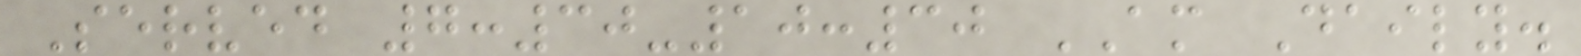Served 7:30-10:30 AM Daily.
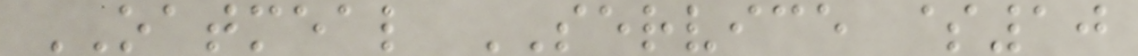OATMEAL SERVICE $10
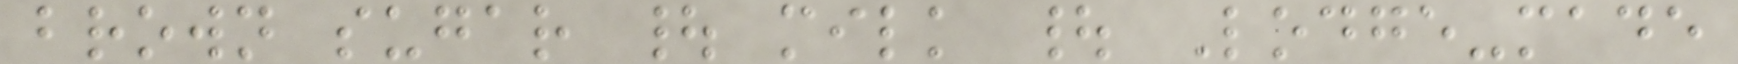brown sugar | milk | Lodge-made
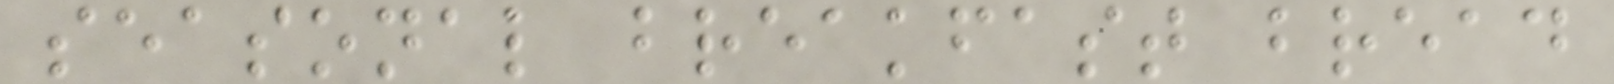seasonal breakfast bread
